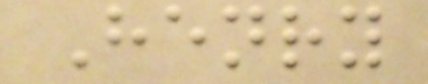Henry
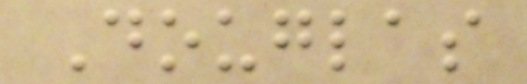Douglas
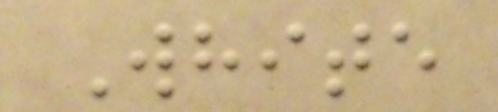White
